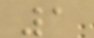1
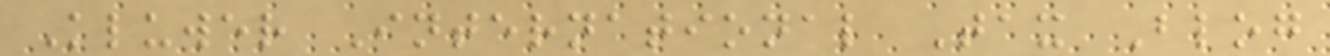Kluwer International Tax Blog
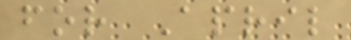for April
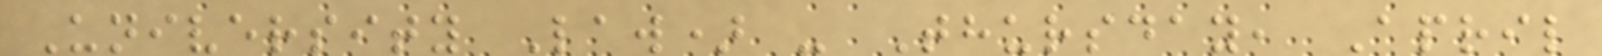University Law) - Thursday, April
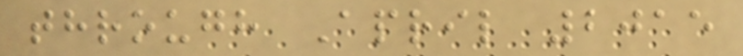through April 2015
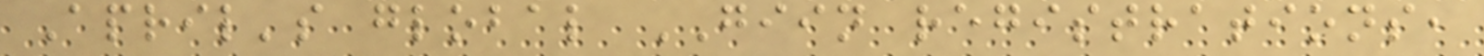April's global GIIN registrations,
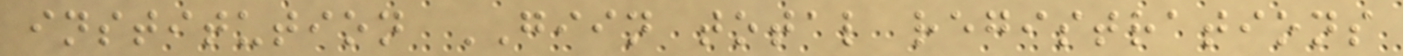institution GIIN total registrations
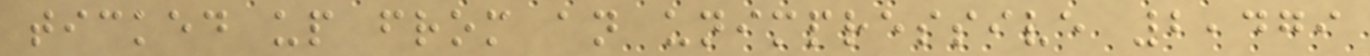ticked up from an unimpressive 2,479
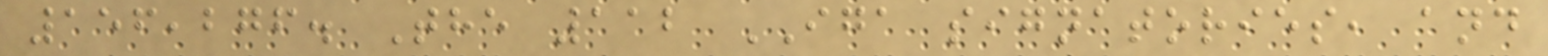156,276. The 112 IGA signatories, and
